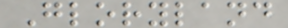Gloryland
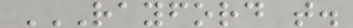RAYFORD T.
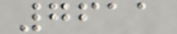7611
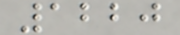1220
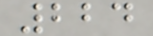224
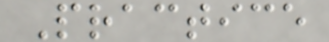Practice
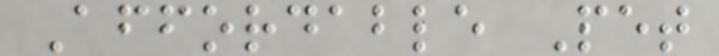Affordable Pet
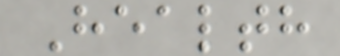Health
